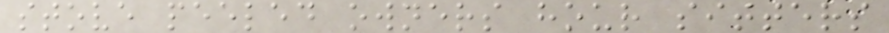stove peeled owners hour sitters
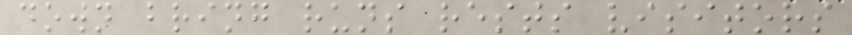down bring runs rests visitors
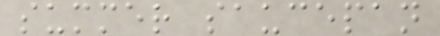summer saucepan
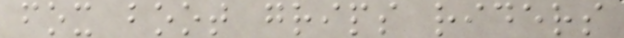fox boot grips riders
